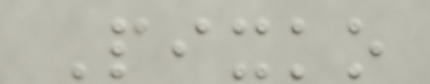Pixko
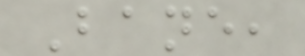Bane,
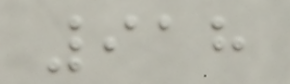918
